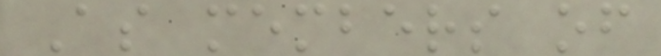As members of
